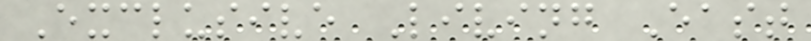Exclusive Living East
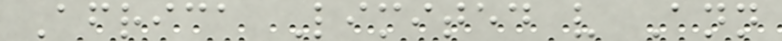Africa Limited v Ann
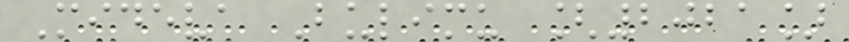Mideva Bulimu [2021]
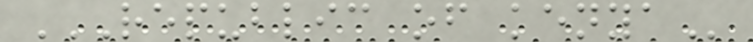REPUBLIC OF KENYA
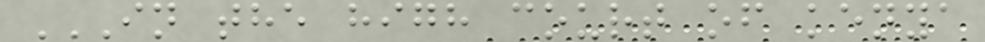IN THE HIGH COURT OF KENYA
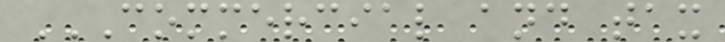COMMERCIAL AND TAX
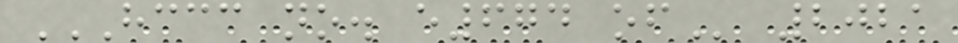HCCC NO. E674 OF 2021
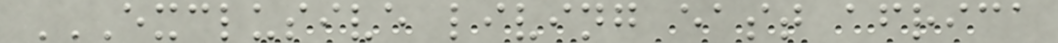EXCLUSIVE LIVING EAST AFRICA
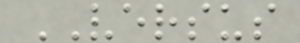VERSUS
